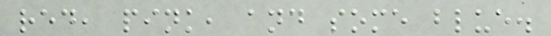red, pink, and some blue.
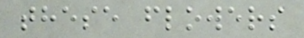these flowers
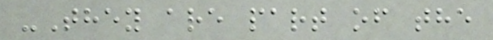-They are part of the
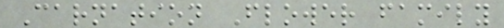Carnation Flower family
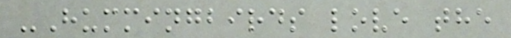-Hummingbirds love the
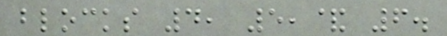blocks 4, 5,& 6.
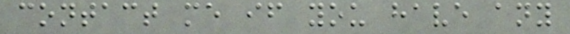contact me if you have any
